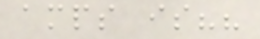amps is??
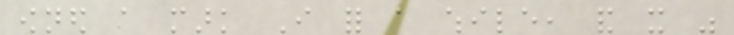owned a mark I for a while, and it was
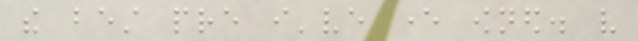the best pre i've ever owned. very
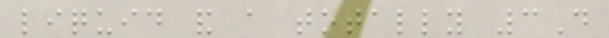liquid and a totally 3D
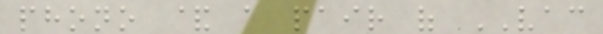phono & a pair of VAC
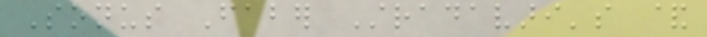Sonus Faber Stradavari's &
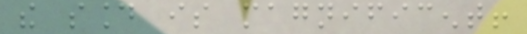the sound is magnificent!
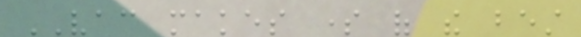VAC makes some of the best
